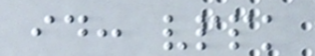id: vppk
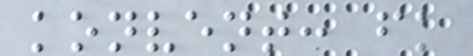konvent: fk
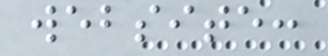website:
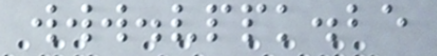www.vppk.be
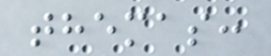themas:
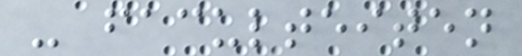- faculteiten
